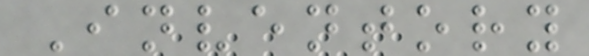Inventory
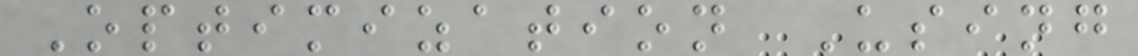Optimization Using
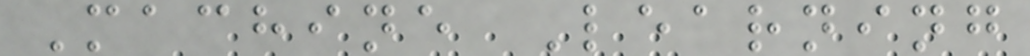Machine Learning
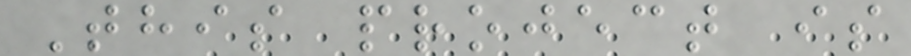This project is
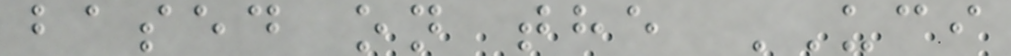based on the UCI
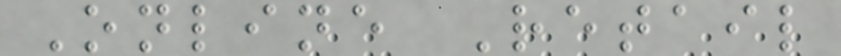Online Retail
